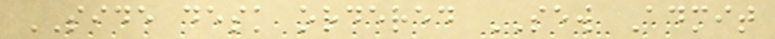SIDE desk ordered SEW Admit
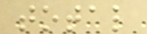total
